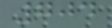704
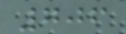706
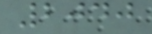2040
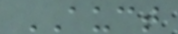AUCT
